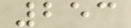253
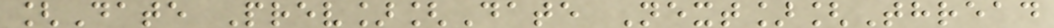[Date Prev][Date Next][Thread
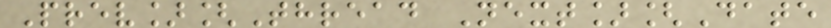Prev][Thread Next][Date
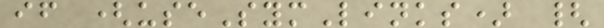if (useSymLinks) {
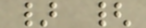} {
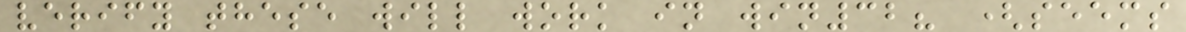verify these will work in win32? (seems
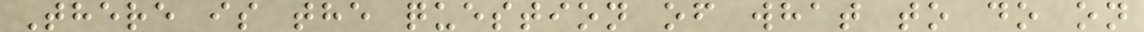There is the question of what to do on
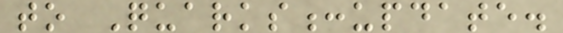to Quarks:update.
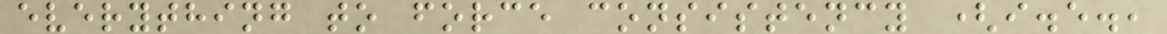everything to force consistency (i.e.,
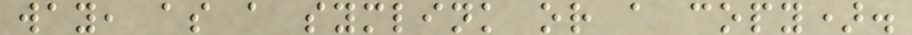way, as a symlink or a copy).
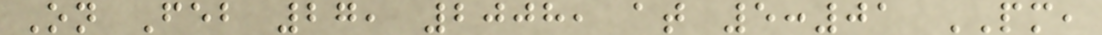On Feb 27, 2008, at 5:01 PM,
